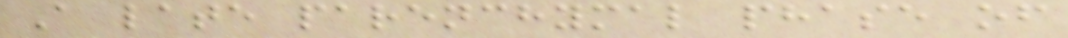A late parenchymal phase of
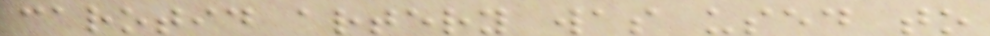carotid artery was used to
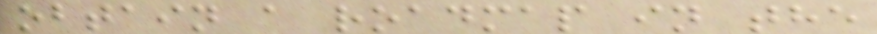obtain a roadmap in the
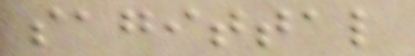sagittal
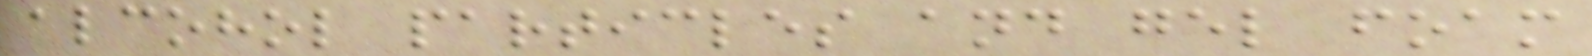alcohol particles and gel foam
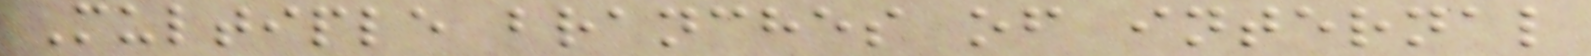Multiple branches of internal
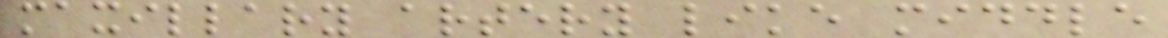maxillary artery like middle
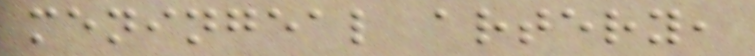meningeal artery,
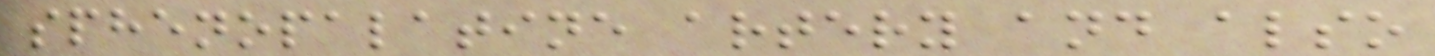sphenopalatine artery and also
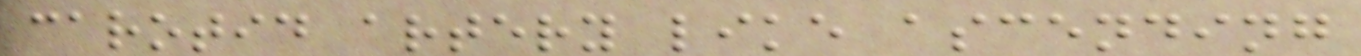carotid artery like ascending
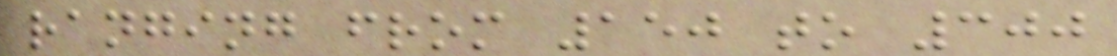ranging from 150 to 300
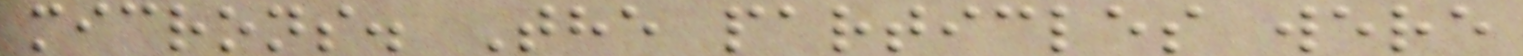microns. The particles were
